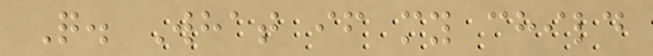Q. What if my child
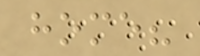home?
